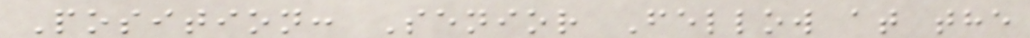Position: Senior Fellow at the
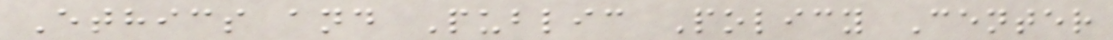Ethics and Public Policy Center
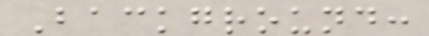Background:
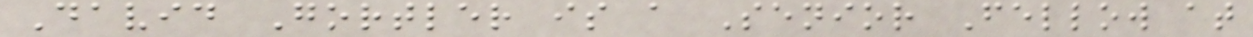David Gortler is a Senior Fellow at
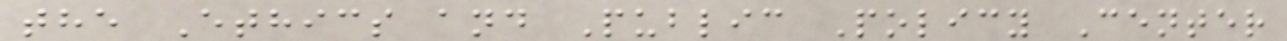the Ethics and Public Policy Center
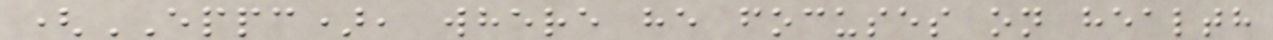(EPPC), where he focuses on health
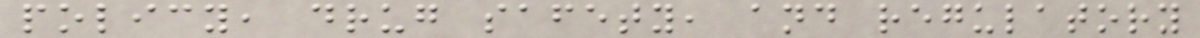policy, drug safety, and regulatory
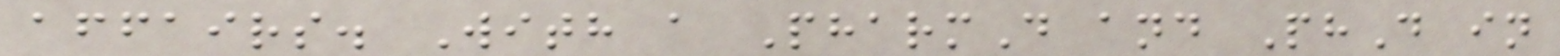affairs. With a PharmD and PhD in
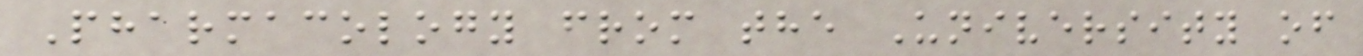Pharmacology from the University of
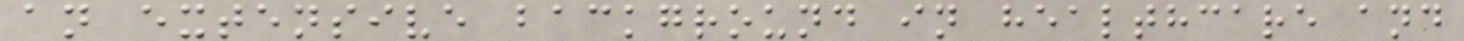an extensive background in healthcare and
